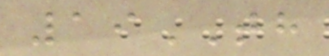19TH
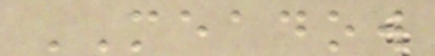MEADOW
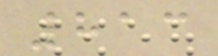813
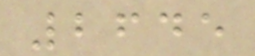2645
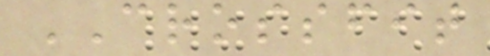CROSSFIT
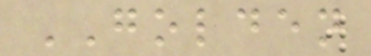GOLDEN
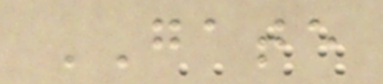GATE
